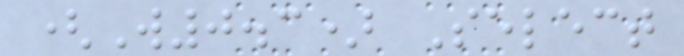(W0.3) Select
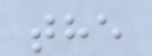the
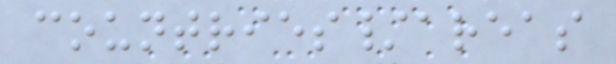countries/areas
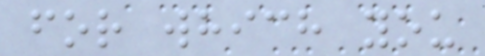for which you
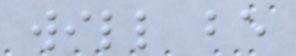will be
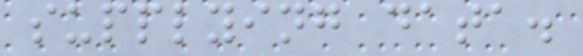supplying data.
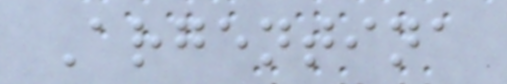Argentina
